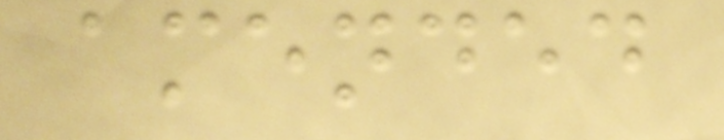amended
